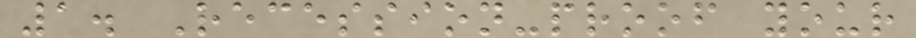1. Recession-proof your
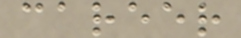career
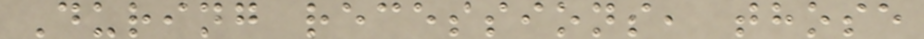During recessions, those
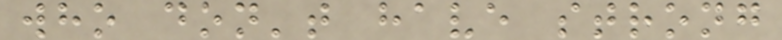who don't have strong
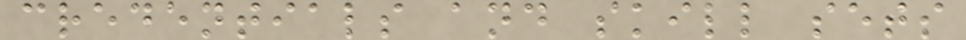credentials and skill sets
